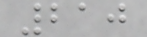210
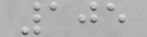105
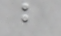b
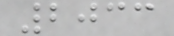2033
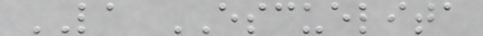LA ESCUELITA
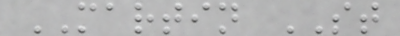MARTIN ST
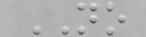NO
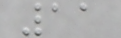11
